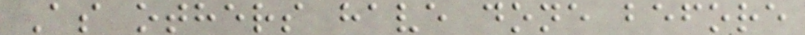As others have done before
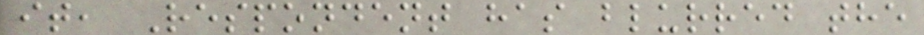it, Respondent has blurred the
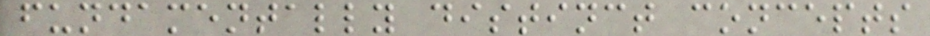fundamentally distinct concepts
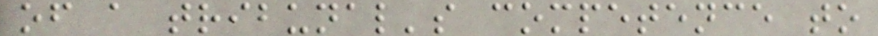of a tribunal's competence to
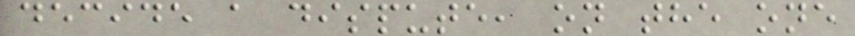decide a dispute, on the one
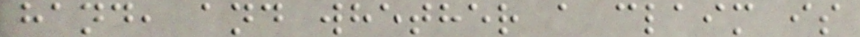hand, and whether a claim is
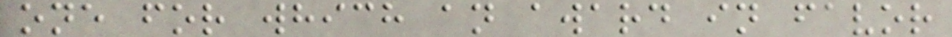one for which an award in favor
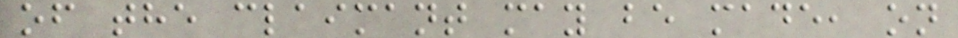of the claimant may be made, on
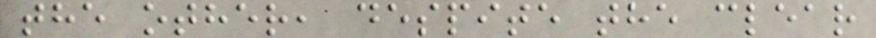the other, despite the clear
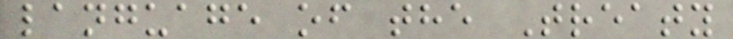language of the Treaty
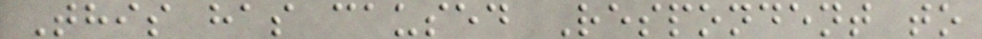This has caused Respondent to
